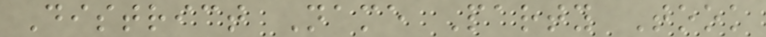District Name Party Took
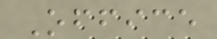Office
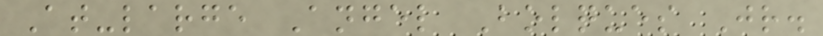At-large Angel Bolques Jr.
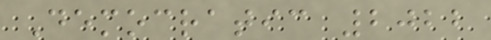Democratic 2022
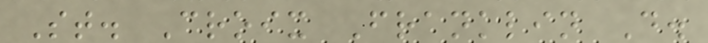St. Croix Franklin D.
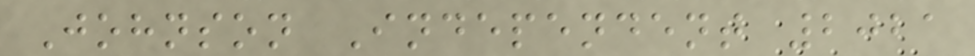Johnson Independent 2021
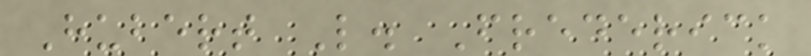Hubert L. Frederick
